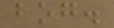bog.
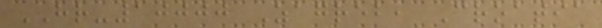HR-10000 Zagreb, Croatia
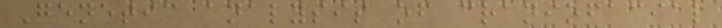Genetic analysis of craniofacial
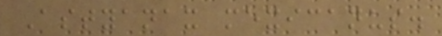Astyanax mexicanus.
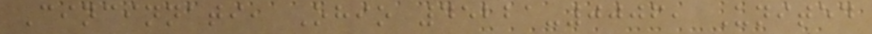Cincinnati, Ohio 45221-0006, United
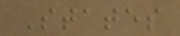States
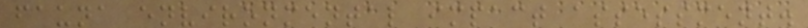fauna environmental impact assessment.
